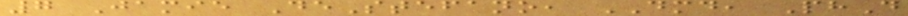7 Jamie DeStefano, DMD, PhD
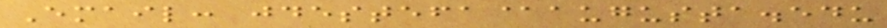Email: jdestefa@augusta.edu
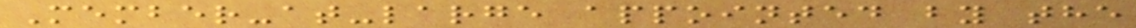Member-at-large appointed by the
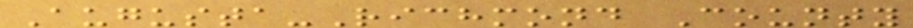Augusta-Richmond County
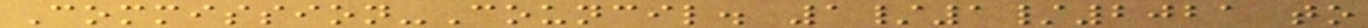Commission-Council. 1/1/2021 to
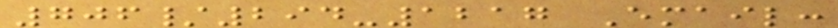706/294-1217 Email:
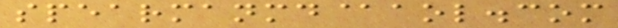spearmanmd@aol.com
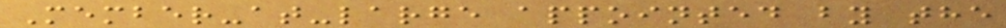Member-at-large appointed by the
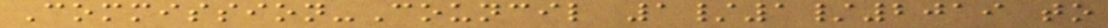Commission-Council 1/1/2019 to
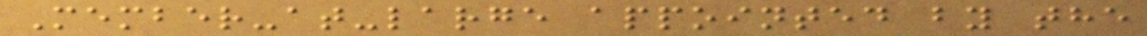Member-at-large appointed by the
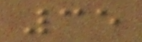35
